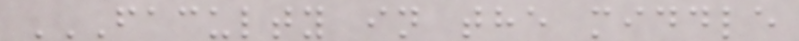FACULTY IN THE MIDDLE
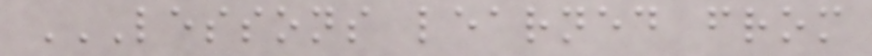LESSONS LEARNED FROM
